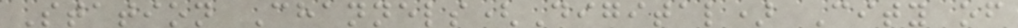Station Channels(Digital) City of
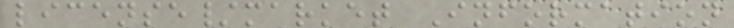license/market Information
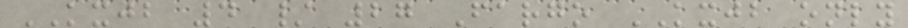KXJB 4 / 27 Fargo KXJB only
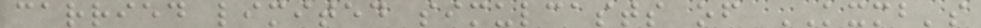carried limited simulcasts of KXMB's
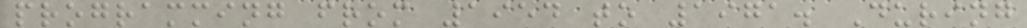programming from 1954 to 1971. During
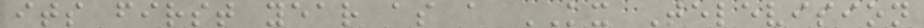its first year as a KX Television
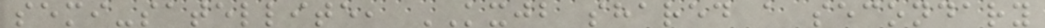semi-satellite, KXJB shared a secondary
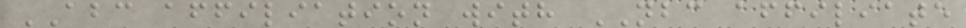ABC affiliation with NBC affiliate
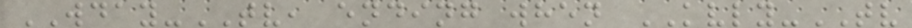WDAY-TV, ending when KVLY-TV
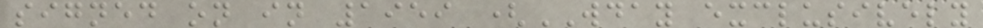signed on in 1959 (WDAY exclusively
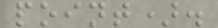point).
